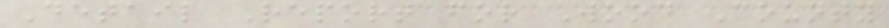Detail Report for Wood County
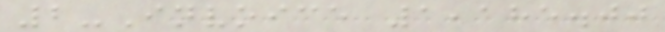2-Invoice 1,185.00
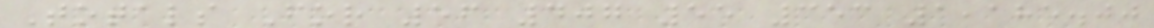Totals For 56 407 55 353 1,185.00
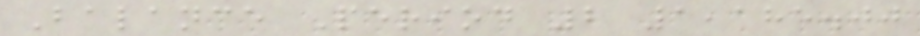Balance Period 2 1,185.00
